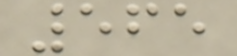565
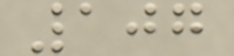107
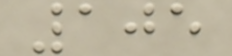105
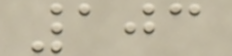103
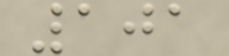101
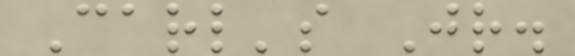Carl's Jr.
